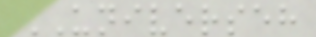UNIVERSEH
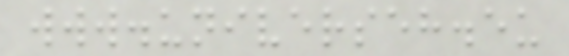www.universeh.eu
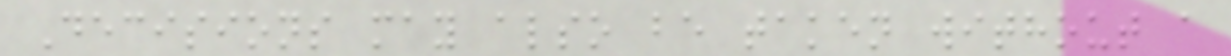Decisions may also be taken without a
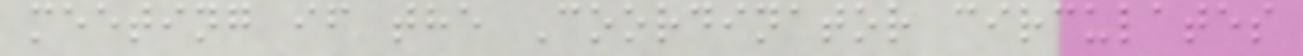meeting if the Coordinator circulates
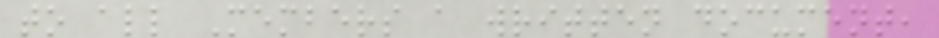to all Members a written document,
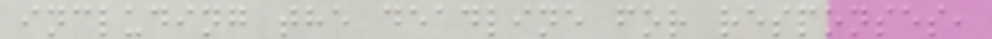including the deadline for responses,
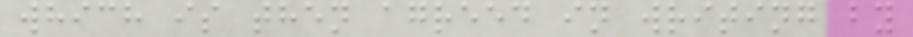which is then agreed in writing by
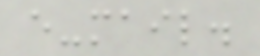e-mail.
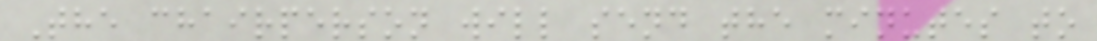The chairperson will send the minutes to
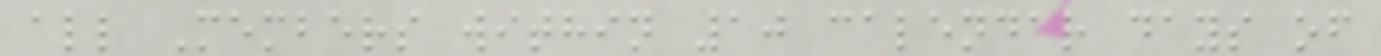all Members within 10 calendar days of
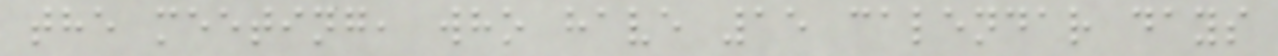the meeting, who have 15 calendar days
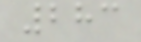283
